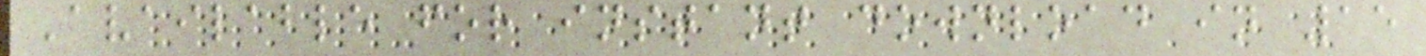Available for instant download in 15
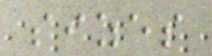sizes
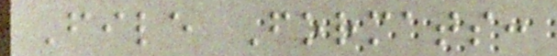File Formats:
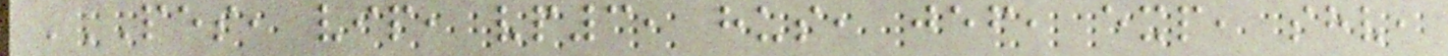PES, VIP, VP3, HUS, JEF, EXP, SHV,
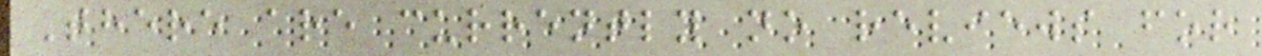There are currently no reviews for
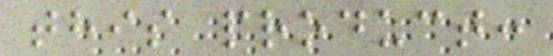this product:
